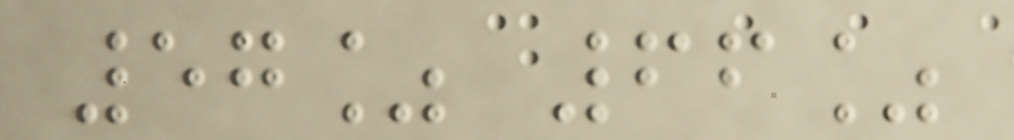57% 66%
